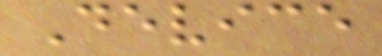Device
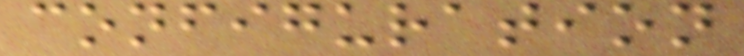configuration
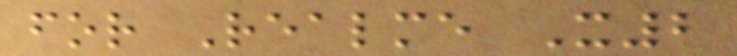for Realme X2
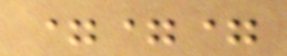===
